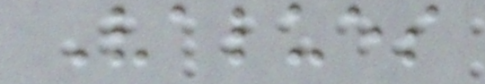Values
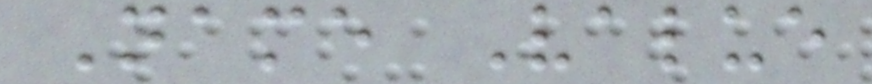Name Value
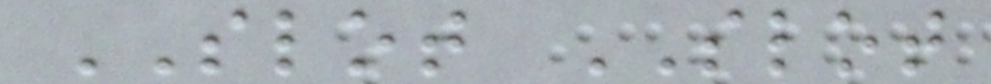SLOT SLOT
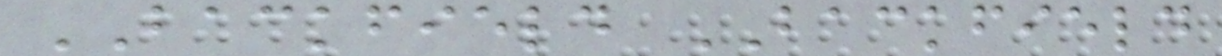BACKFIELD BACKFIELD
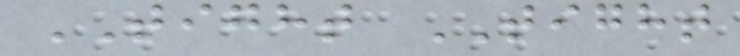TIGHT TIGHT
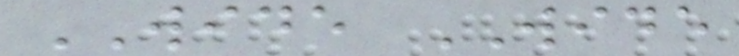WIDE WIDE
